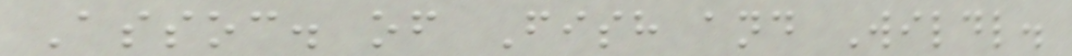Assoc. of Fish and Wildl.
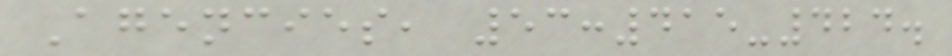Agencies, 53:415-424.
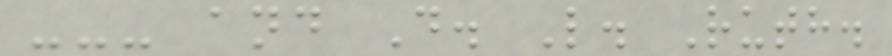--- and D. L. Ruth.
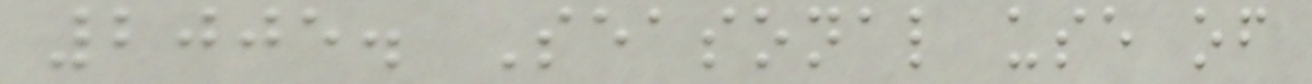2005. Seasonal use of
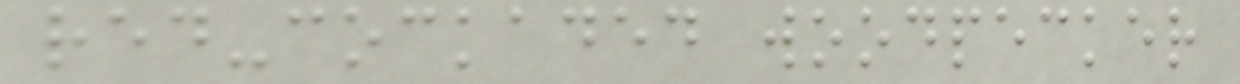red-cockaded woodpecker
